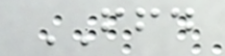FFD
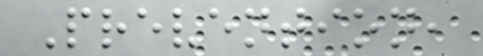Prevention,
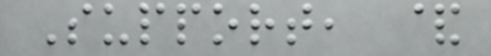Support, &
